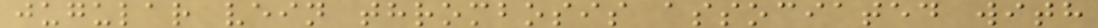jugular vein thrombosis associated with
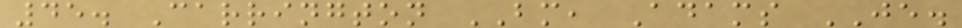45. Carrington BM, Adams JE.
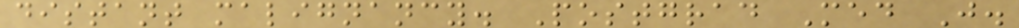distant malignancy. Postgrad Med J.
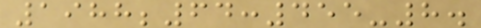1988;64:455-8.
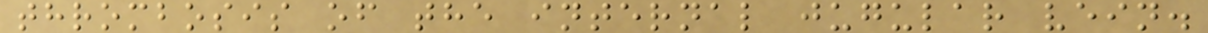thrombosis of the internal jugular vein.
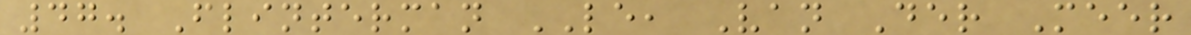47. Flinterman LE, Van Der Meer
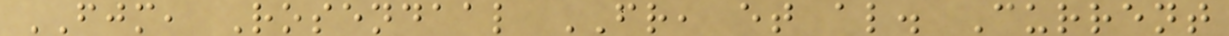FJM, Rosendaal FR, et al. Current
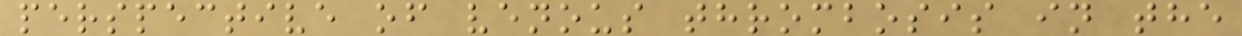perspective of venous thrombosis in the
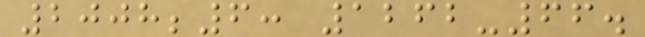2008;6: 1262-66.
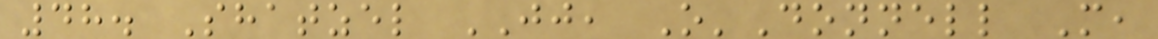48. Shatzel JJ, O'Donnell M,
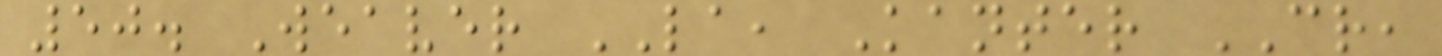50. Weaver LA, Kanter CR,
